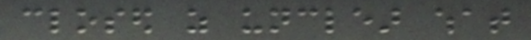closed as unclear what
